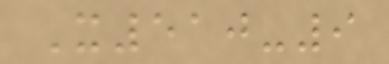X510-9
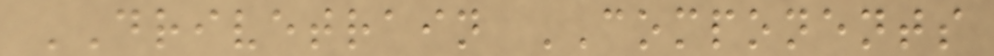DRIVETRAIN COMPONENTS
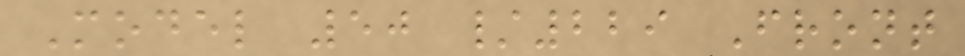Model 50 /229 Front
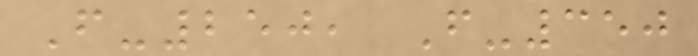F-250, F-350
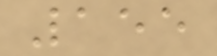155
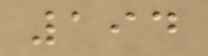194
